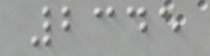2345
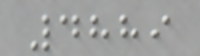4889
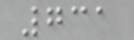731
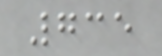735
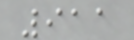911
